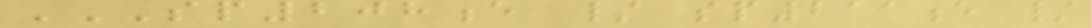SP208E / SP211E /
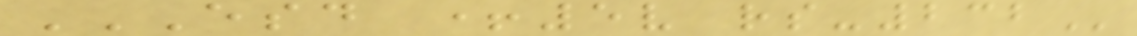ESD +5V RS-232
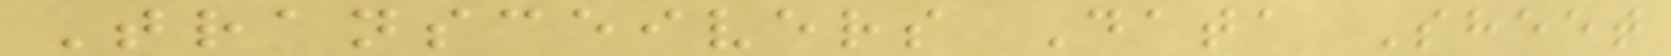Transceivers Data Sheet
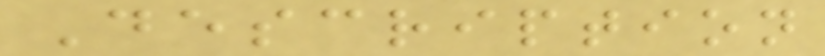Description
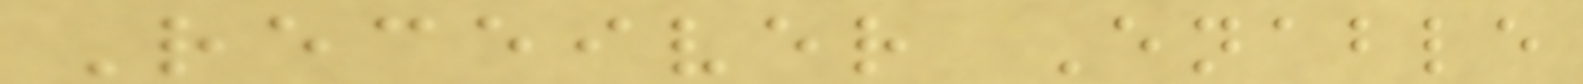Receiver Enable
